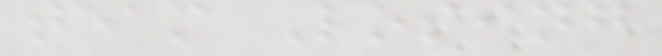team Losing
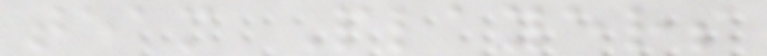team Players
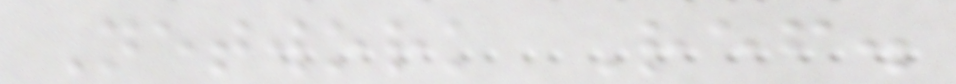Network Ref.
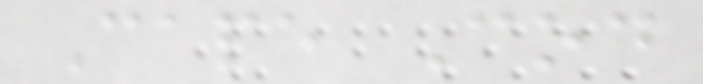Cape Cod
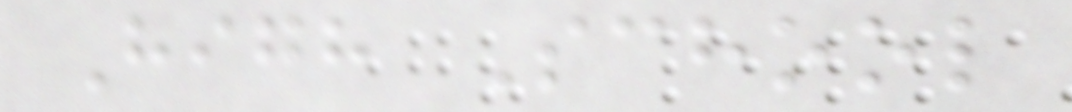High School
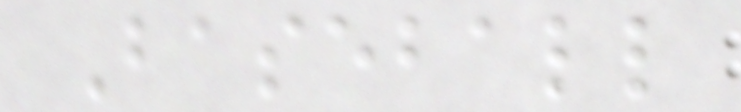Baseball
